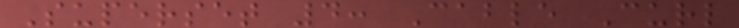Superset 4: Cable Curl
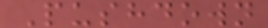Pushdown
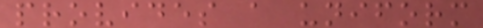provides a uniform
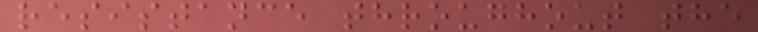resistance throughout the
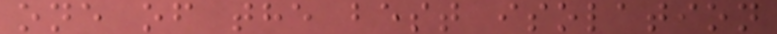one of the best isolation
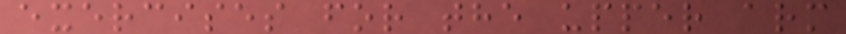exercises for the upper arm
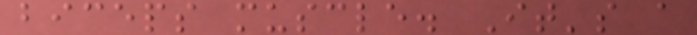biceps muscle. It's a
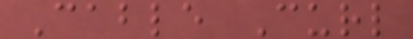Cable Curl
